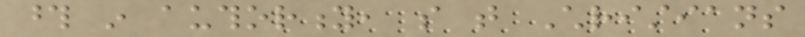those in authority, so that Christians
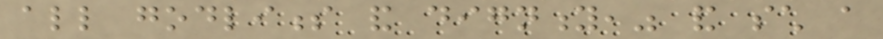all godliness and dignity," and such a
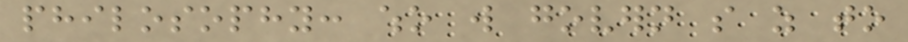philosophy: who will govern so as to
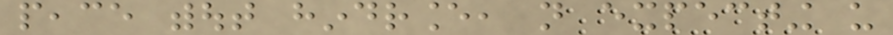peace without hindrance, not expecting us
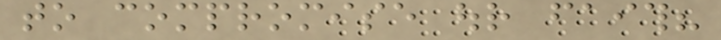to compromise our faith?
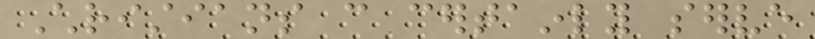Christians can certainly serve
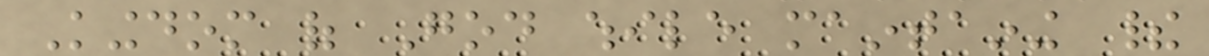Kingdom of God while maintaining their
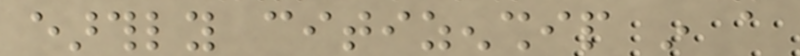earthly citizenship in a
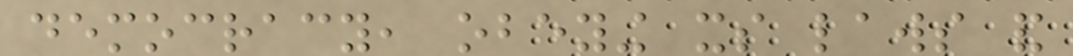democracy, obeying its laws and
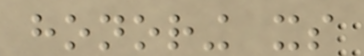honoring its
